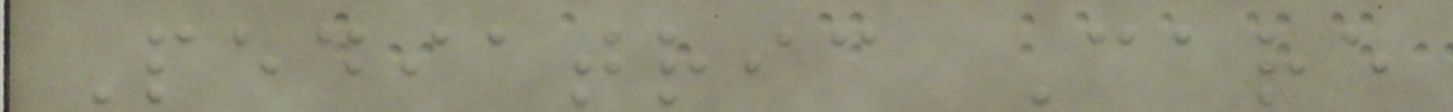Pediatric Care
